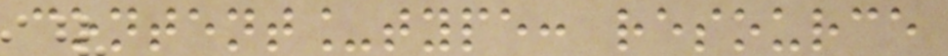content_type: resource
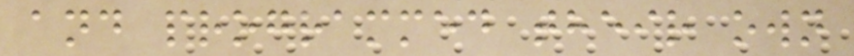and programmed their own
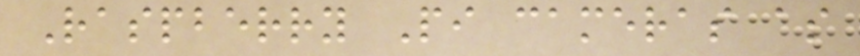Raspberry Pi cameras as
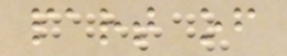part of
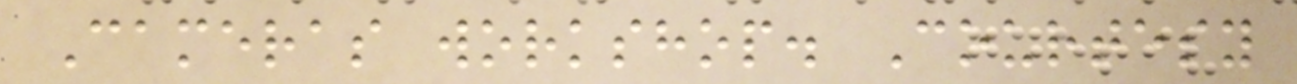Cameras workshop. Courtesy
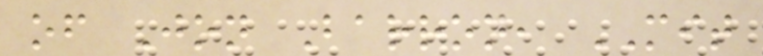of Jon Barron, MIT
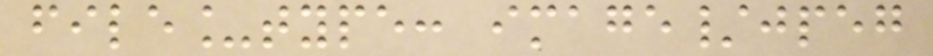file_type: image/jpeg
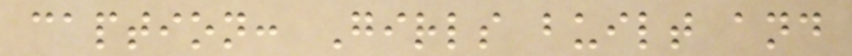caption: Girls built and
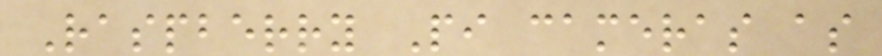Raspberry Pi cameras as
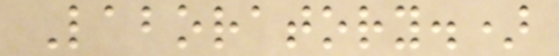Laboratory.)
